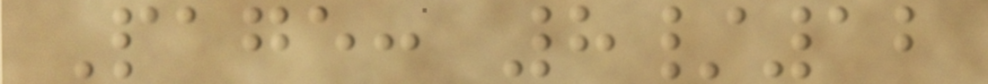Page: 8/12
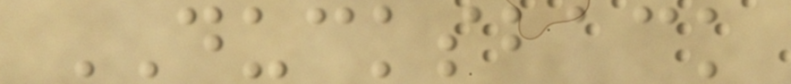DUCKSBACK
